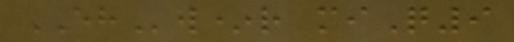EHw*r miQ9
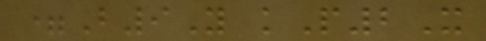=B9Y kP2X
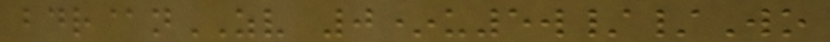bdr@nZV 0*u5w//Wo
